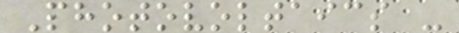Photovoltaics -
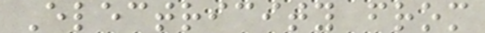Electricity from
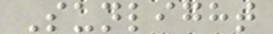Sunlight
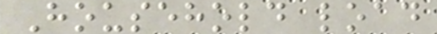Household load
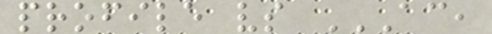profile vs AC,
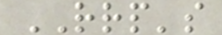RRP's
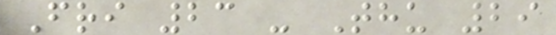Fri 23 - Thu 29
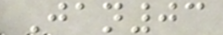Jan03
